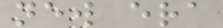new era
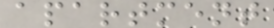apartment
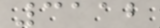3112
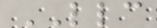LLC
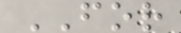FOR
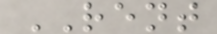RENT
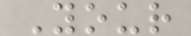Your
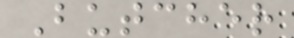Butcher
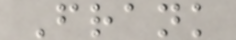Frank
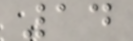14
